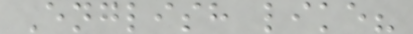English like?
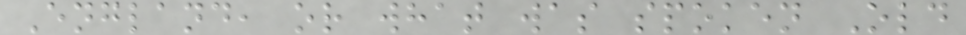England, or what was spoken Old
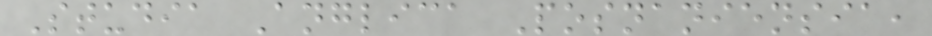Studia Anglica Posnaniensia,
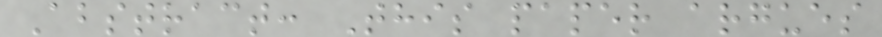Abstract: This paper argues
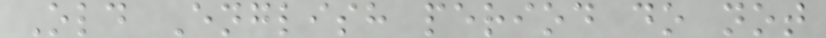Old English period do not
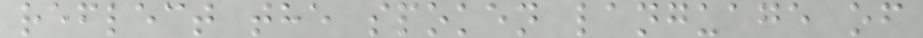reflect the spoken language of
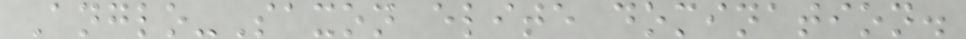Anglo-Saxon elite domination.
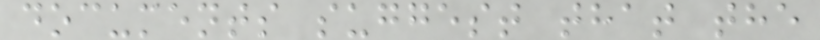documents suggest that the
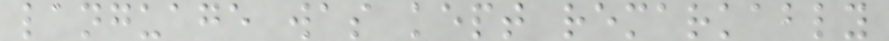language was kept remarkably
